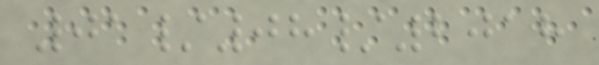01/08/2018
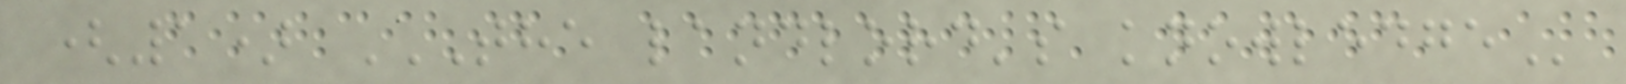(1) THE LANDLORD'S KNOWLEDGE
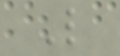L
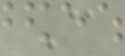C
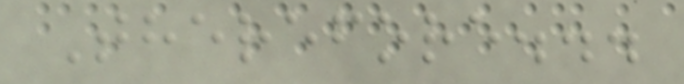Therefore...
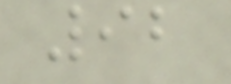92
